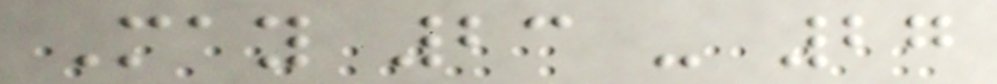May 23 - 27
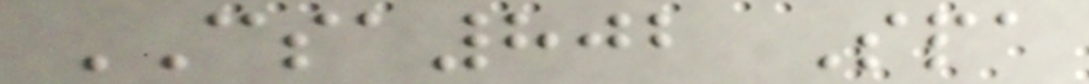CSA802 Spa
